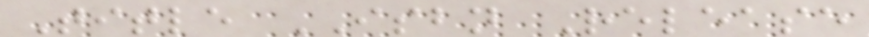Title ISBN Release
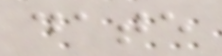date
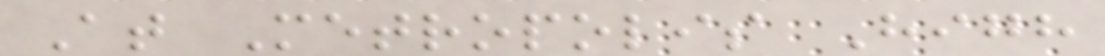At Metropolis High
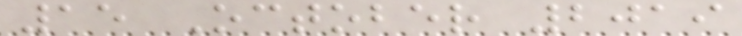15 October 2019
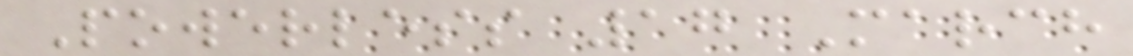Powerless 17 March
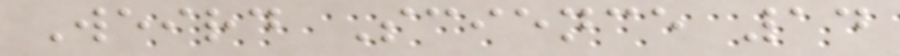Weird Science 14
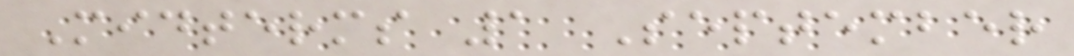Midterms 1 September
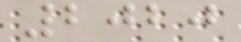2020
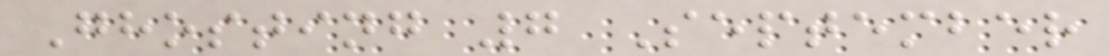Ghosting 7 September
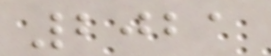2021
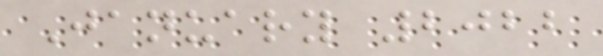January 2022
